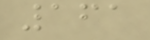161
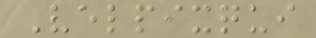Velpixqui
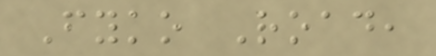Fyko Road,
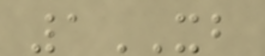1XB
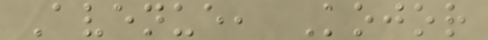Avenue, Kojor
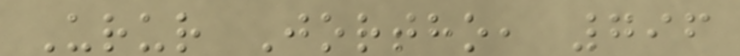Urur Jortho, 796
